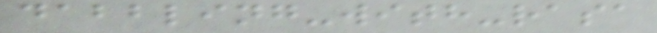dabbling-with-rasa
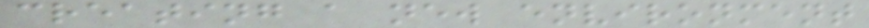creating a new environment
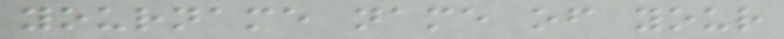yourname name of your
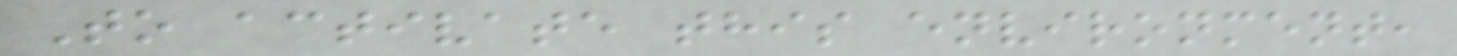To activate this environment,
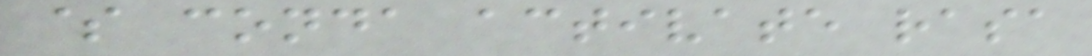$ conda activate rasa
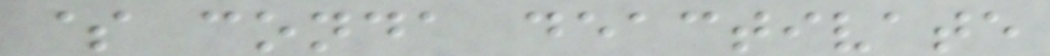$ conda deactivate
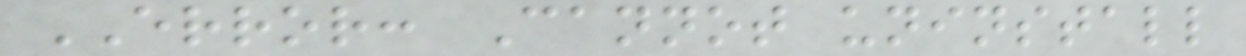ERROR: Cannot uninstall
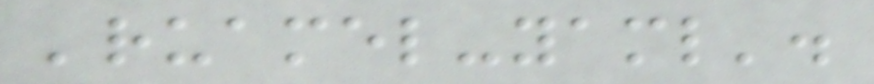'ruamel-yaml'.
